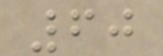60
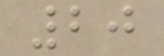20
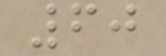60
